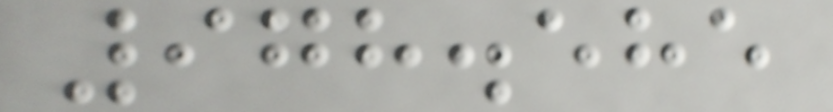978.585
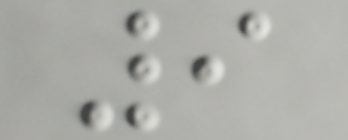9
